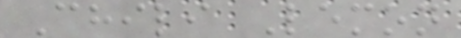Chili Lemon
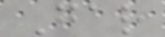Gar
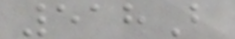518B
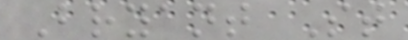Bryant St
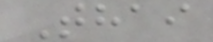Thai
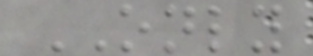ONLY
